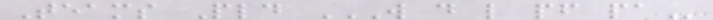Teams Pld W D L PF PA
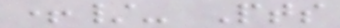+/- Pts
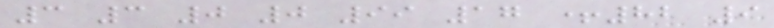3 3 0 0 99 17 +82 9
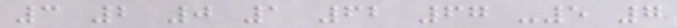3 2 0 1 62 67 -5 7
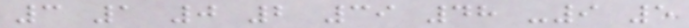3 1 0 2 39 48 -9 5
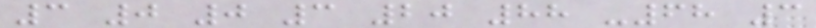3 0 0 3 20 88 -68 3
